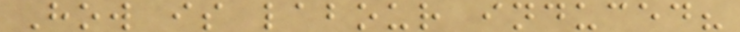How is labour induced?
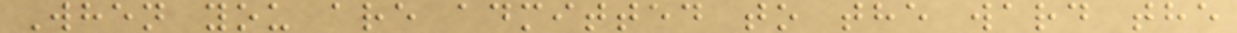When you are admitted to the ward the
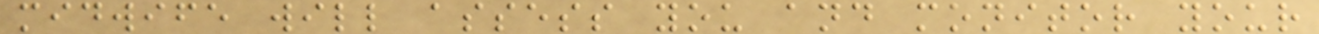midwife will assess you and monitor your
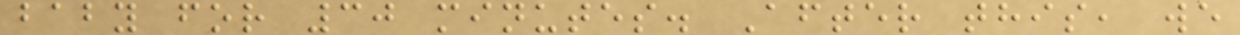baby for 30 minutes. After this, we
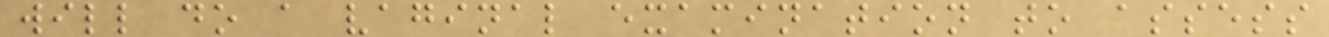will do a vaginal examination to assess
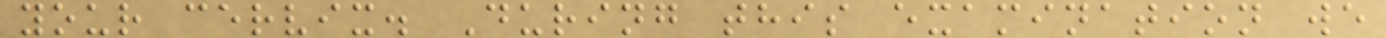your cervix. During this examination we
